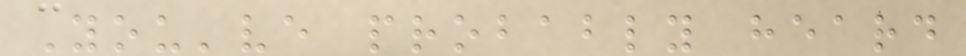You've probably heard
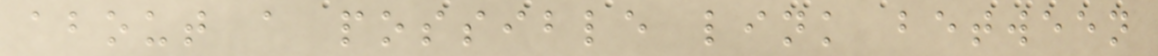about a possible link between
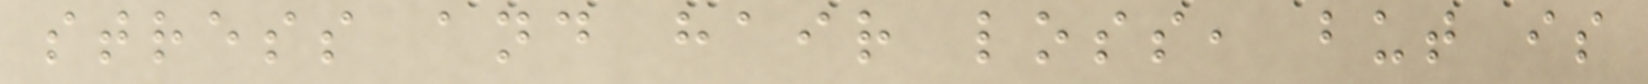stress and hair loss, but is
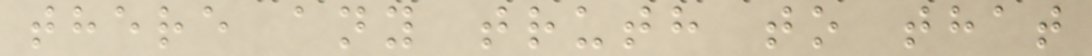there any truth to that
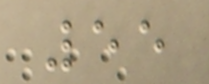55
